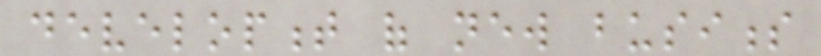development of new business
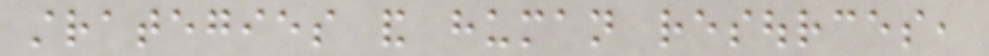strategies and human resources,
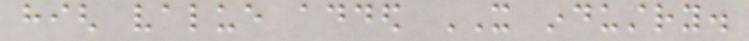high value added IT industry.
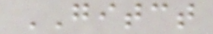GITCT
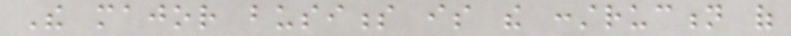The major business is the construction of
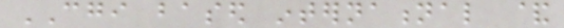CGI based international &
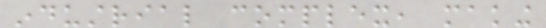industrial complex, making
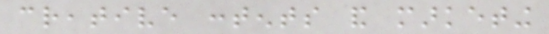creative contents and marketing
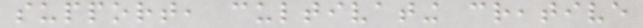support, cultivating creative
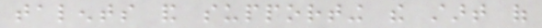talents and supporting the start of
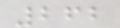262
